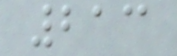213
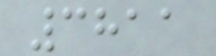3811
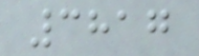3817
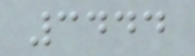3444
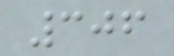306
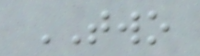TWO
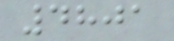4801
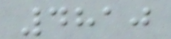4810
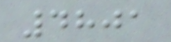4801
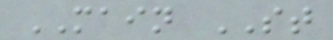MAIN ST
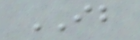IB
